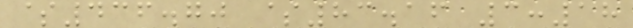$436.70 $83.16 3:18
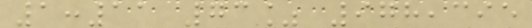1:11 73% 978,395
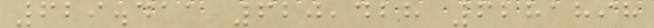629.411 620,428 6281898
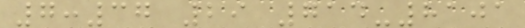7:37 29 714-8101
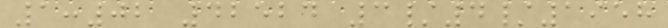1:02 42524 3/4/1958
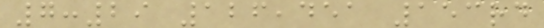7:29 126,451 153rd
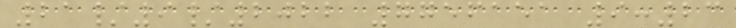21/9/2022 7756151 9:23
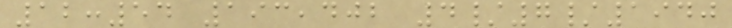12:54 193,402 4/7/1940
